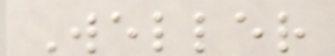Weller
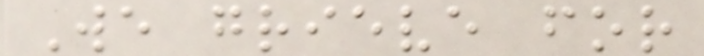We grieve for
